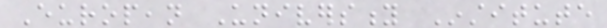European University Institute
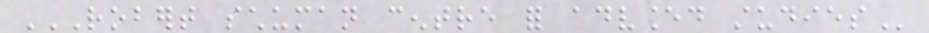ROBERT SCHUMAN CENTRE FOR ADVANCED STUDIES
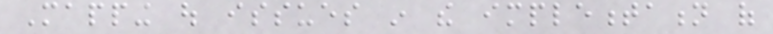Mapping out issues in the implementation of
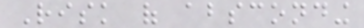Risk of absconding
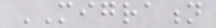MIGRATION
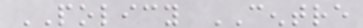POLICY CENTRE
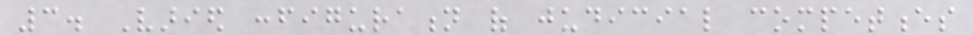3. Varied configuration of judicial competences
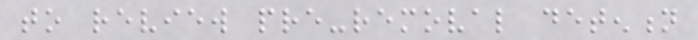to review pre-removal detention
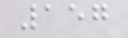157
